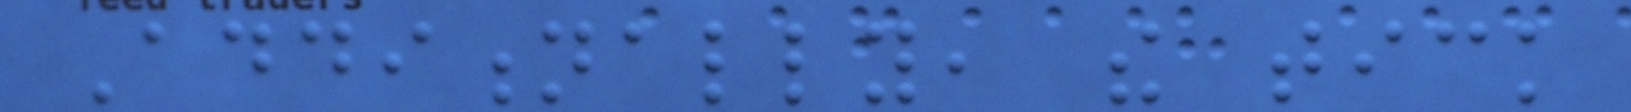Additionally, the tick
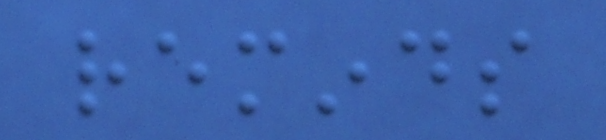reminds
